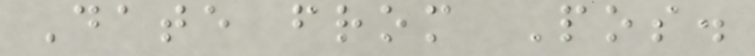Date from Pos.
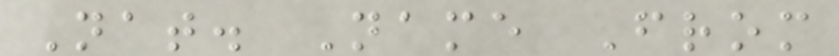Nat. Name From
